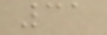31
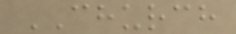CHURCH
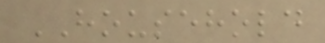HOUSEHOLD
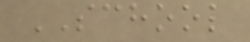SCHOOL
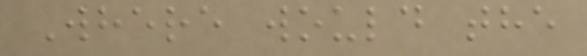Where would the
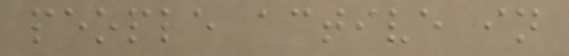people active in
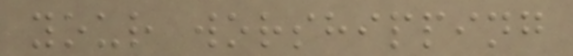your worshipping
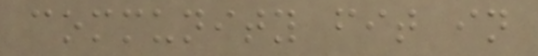community fit in
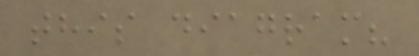this diagram?
